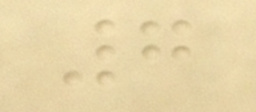7
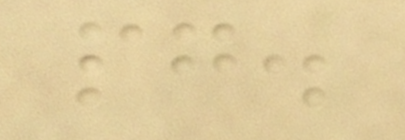pg.
